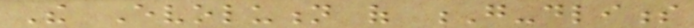The Evolution of G-dliness
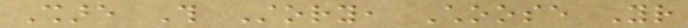Share This Story, Choose Your
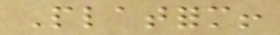Platform!
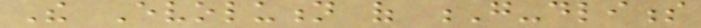The Evolution of G-dliness
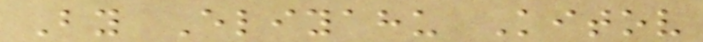By Eliyahu Kitov
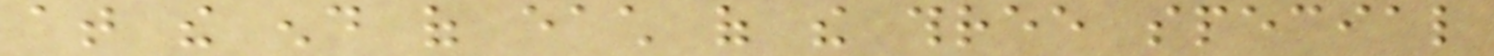at the end of each of the three special
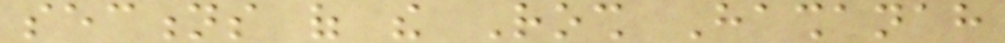sections of the Rosh Hashanah
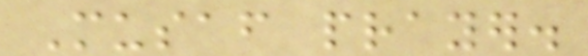Musaf prayer.
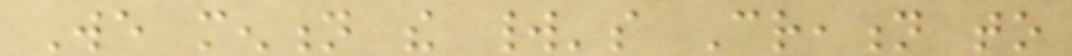We mention the world's Creation to
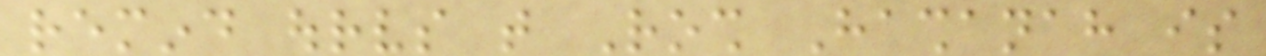remind ourselves that Rosh Hashanah is
